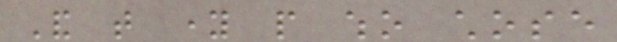And that young people who chose
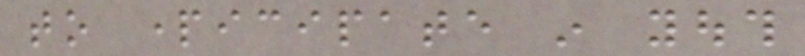to participate in youth
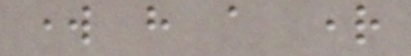work have a right
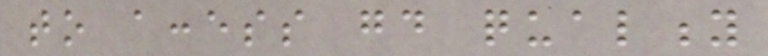to access good quality
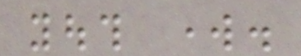youth work.
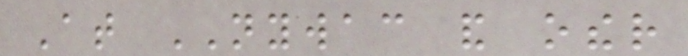At NYWAC and other
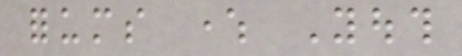forums where Youth
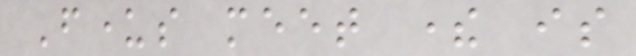Funders meet there is
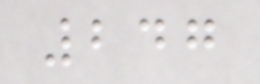247
